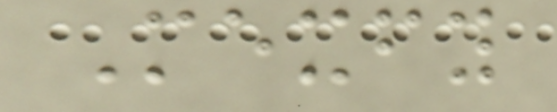Mexfy
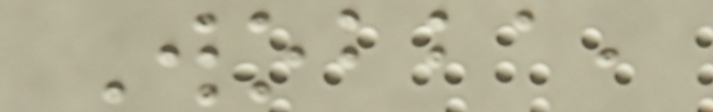Wobba,
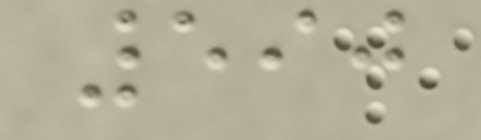590
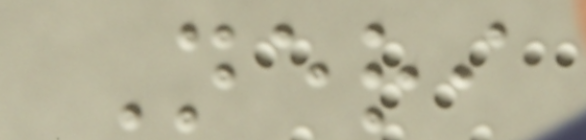Neri
